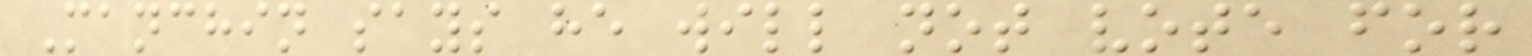Manchin says he will not vote for
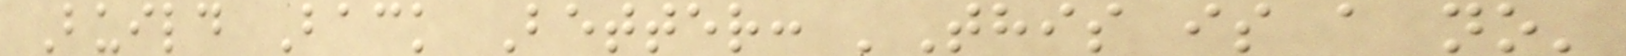Build Back Better: 'This is a no'
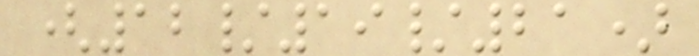(12/19/21)
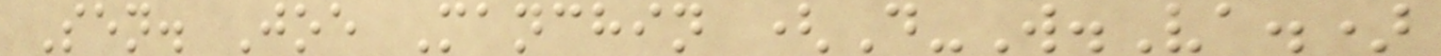Sen. Joe Manchin (D-W.Va.)
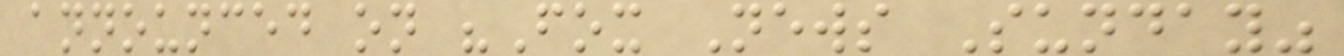announced on "Fox News Sunday"
